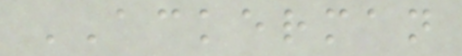ACKERMAN
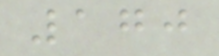170
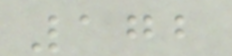172
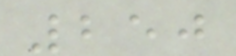250
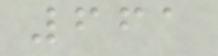661
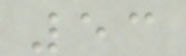53
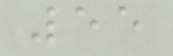55
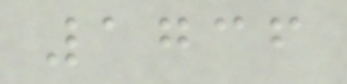1736
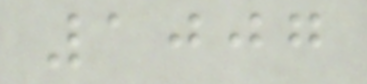1007
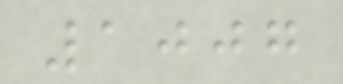1007
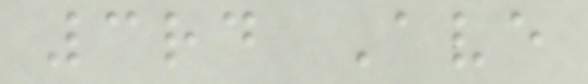3rd Ave
